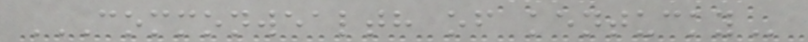COMMONWEALTH OF KENTUCKY
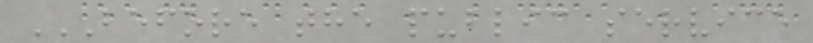BEFORE THE PUBLIC SERVICE
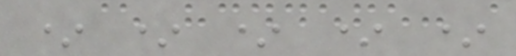* * * * *
